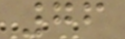76
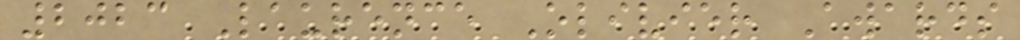2023 Laurence Olivier Awards
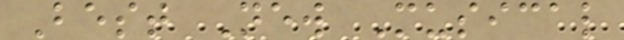Best New Musical
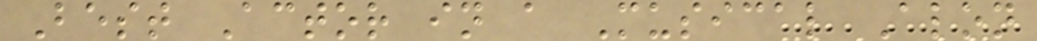Best Actor in a Musical Alon
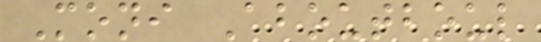Moni Aboutboul
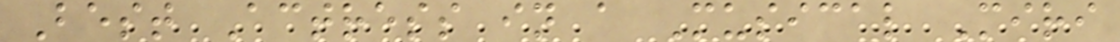Best Actress in a Musical Miri
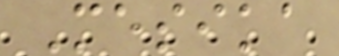Mesika
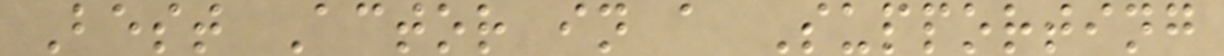Best Actor in a Supporting
